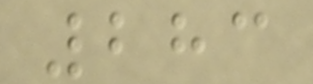283
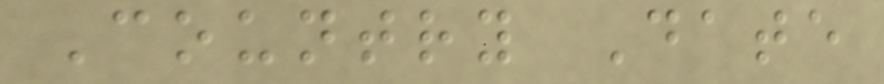Country Date
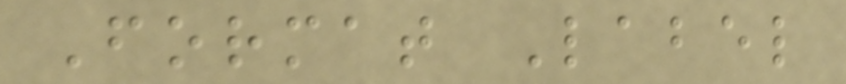Format Label
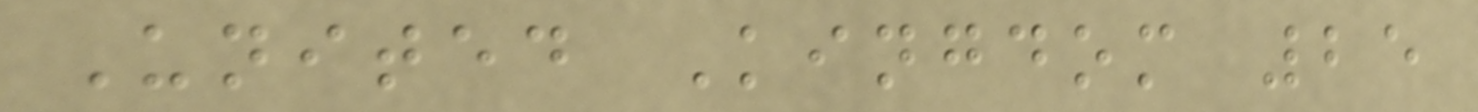United Kingdom 25
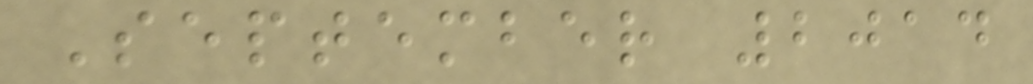September 2014
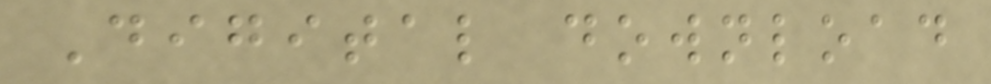Digital download
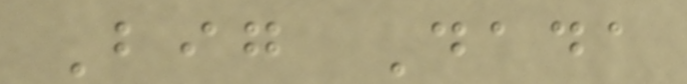Big Dada
